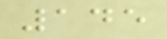145
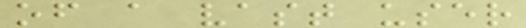of a vast user
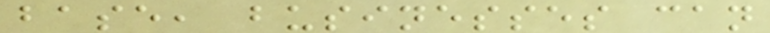base, businesses can
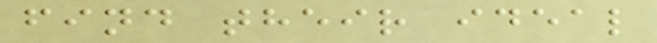find their ideal
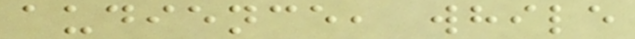audience, while
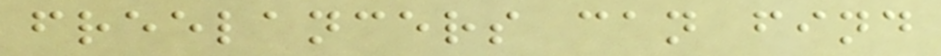freelancers can find
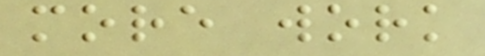more work
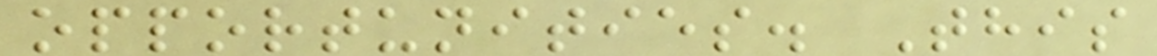opportunities. This
